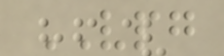VPG
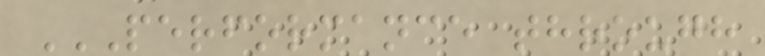PERFORMANCE THROUGH
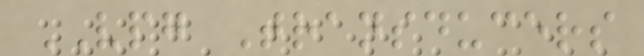VPG Transducers
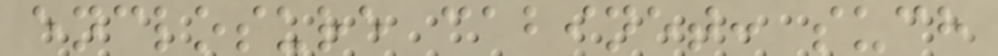enclosure cabinet: such
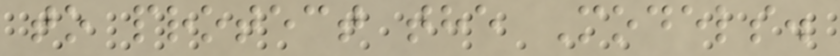to protect the Models.
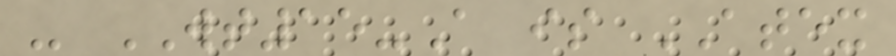- WT15-A is ATEX
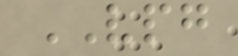VPG
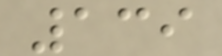139
